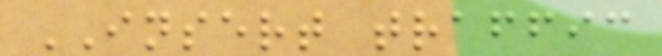INSERT traffic
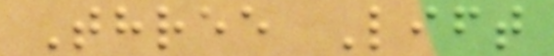Three Lift
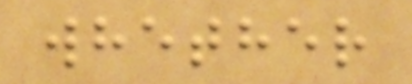whether
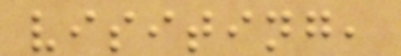visiting,
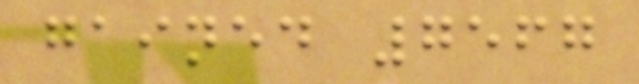gained 7567
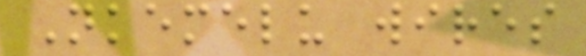Nkemelu wires
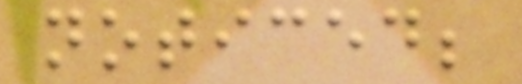noticed;
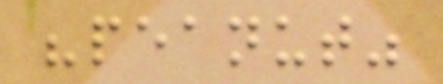"peanut"
